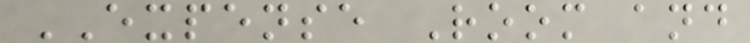EXPENSE Room and
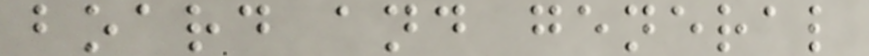board and general
